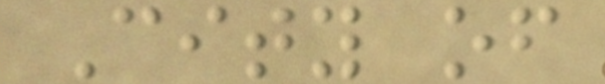City of
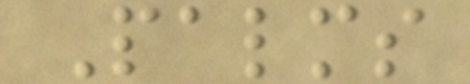Palms
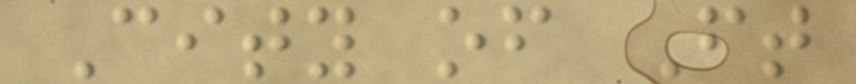City of Ft
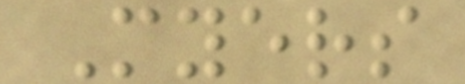Myers
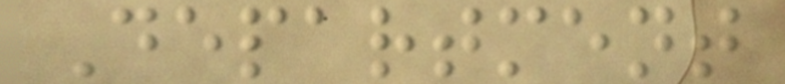Department
